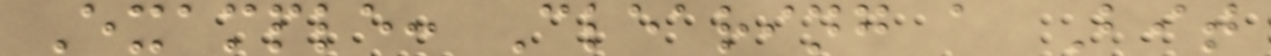Example: Clearing a Bit
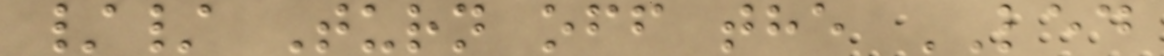// Turn off the LED
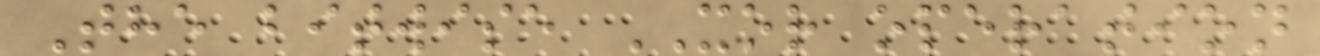The bitwise XOR operation
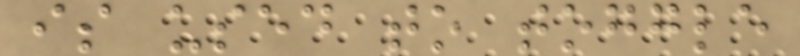is used to toggle
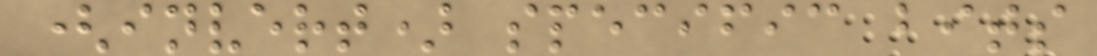(invert) specific bits
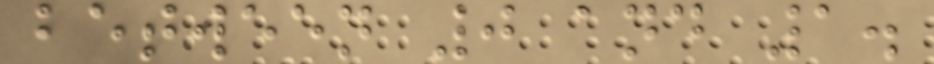between 0 and 1.
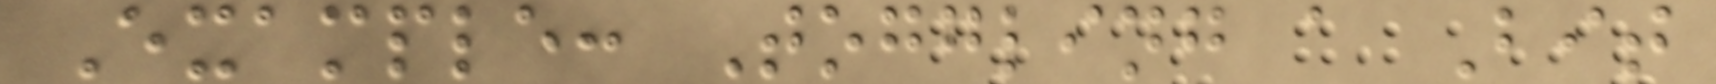Example: Toggling a Bit
